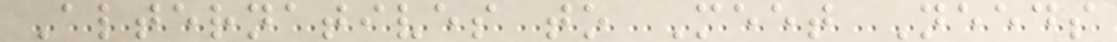Alternatives to Meet Needs
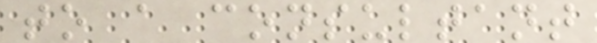to a consultant
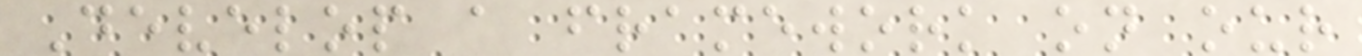Develop a framework on our
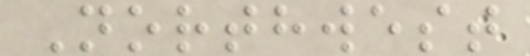Northwest
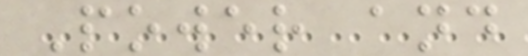Power and
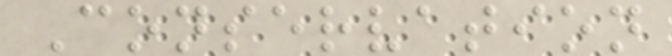Conservation
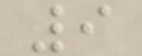9
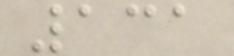131
